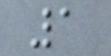1
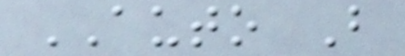AUTO B
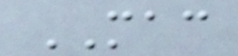MAC
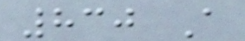830 A
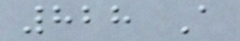828 A
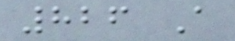826 A
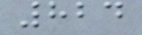824
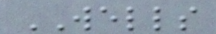WELLS
